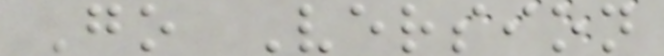Go Version
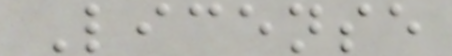License
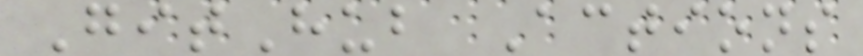GitHub Actions
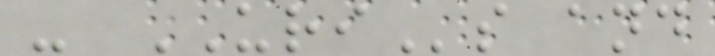- URIs and
